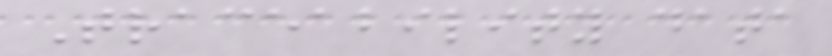Traceability data
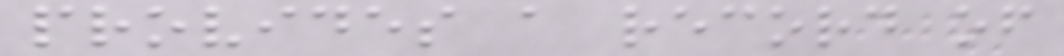provides a record of
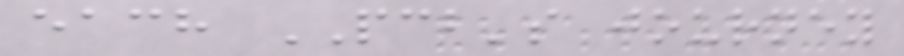each PCB's journey
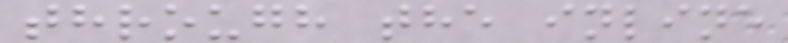through the inline
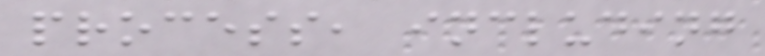process, including
